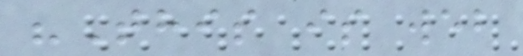"This is web
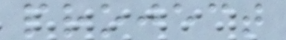project
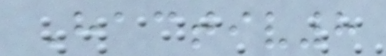Hactiv8
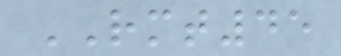RMT45
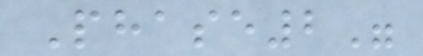Phase2"
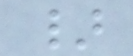}
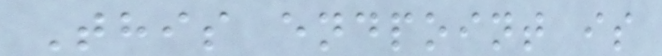This endpoint is
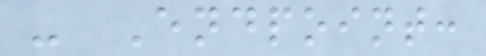- Endpoint:
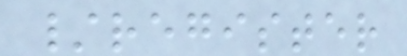/register
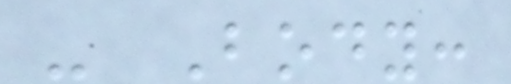- Body:
